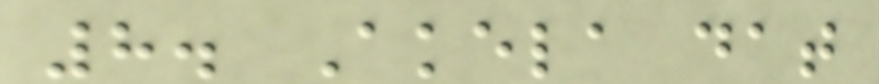8. Akela dat
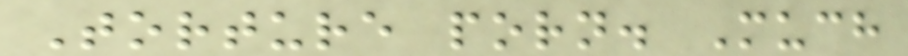Torture porn. Much
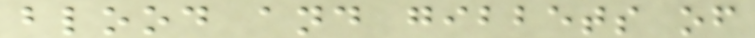blood and gibbets of
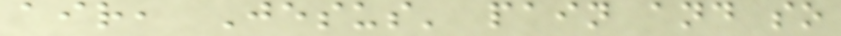air, Jesus' pain and so
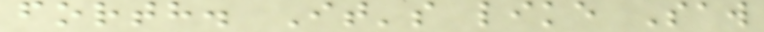forth. It's like Saw
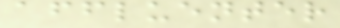affluenter
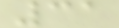31
